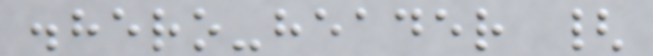.hero-header {
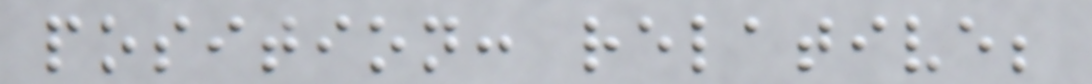position: relative;
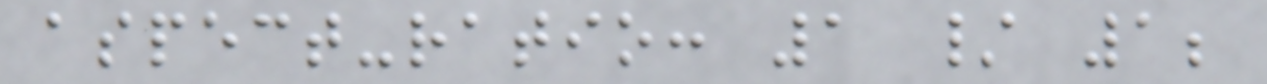aspect-ratio: 1 / 1;
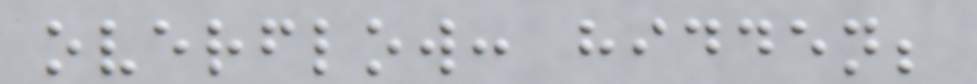overflow: hidden;
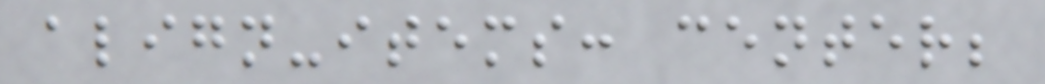align-items: center;
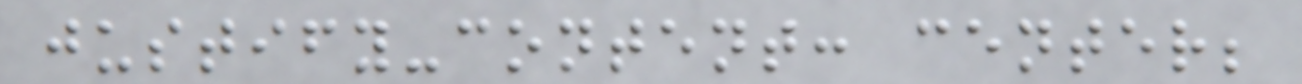justify-content: center;
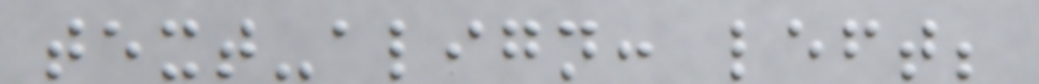text-align: left;
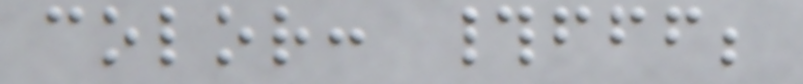color: #fff;
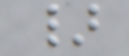}
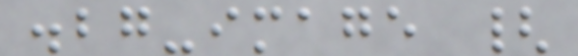.bg-image {
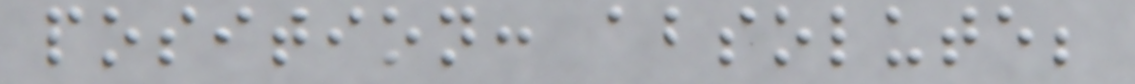position: absolute;
